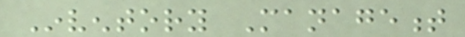Inventory Management
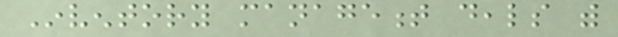Inventory management deals with
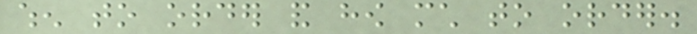when to order and how much to order.
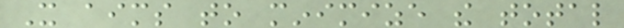It aims to minimize the total
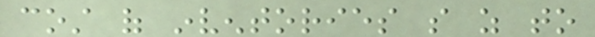cost of inventories so as to
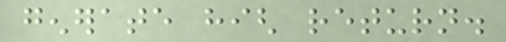generate high return.
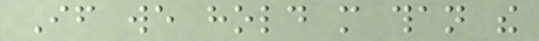If we hold more than the
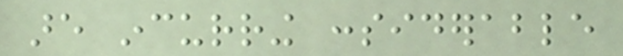are incurring considerable
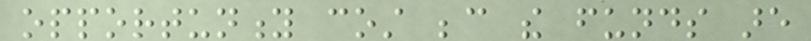opportunity cost because the funds are
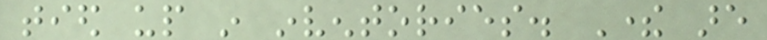tied up in inventories. There are
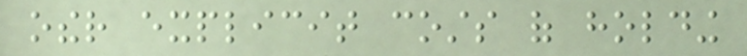other explicit costs of holding
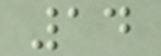14
